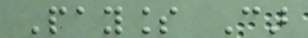Payless Car
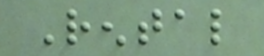Rental
